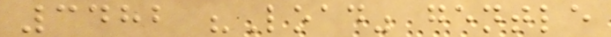3482 "Load" gentle
